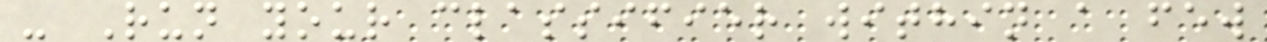- Run your classifier within a few
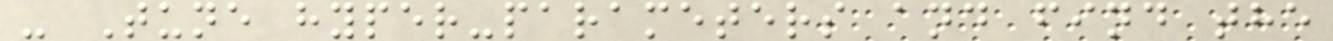- Tune hyper-parameters and find the
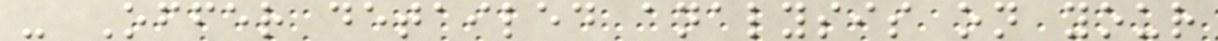- Offer detailed analysis on your
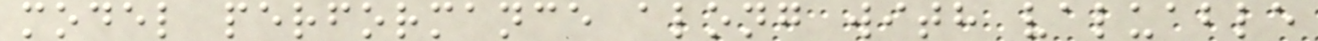model performance along with valuable
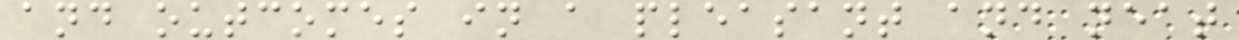and outcomes in a pleasant and neat
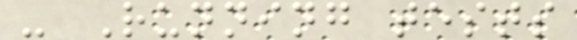- Running tests
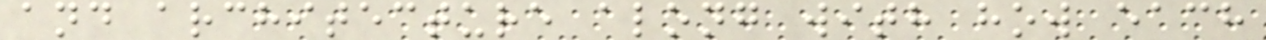and architecture along with how each
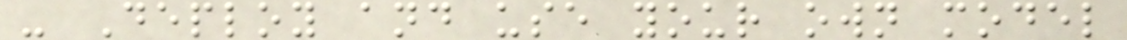- Deploy and use your own model
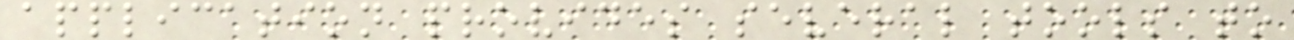application provides several tools to
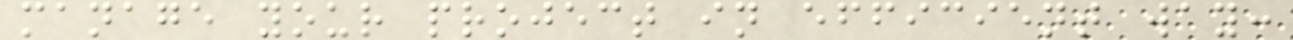manage your project in efficient way:
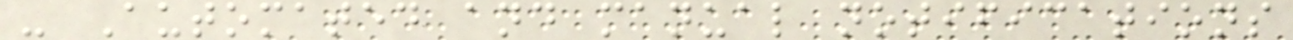- Automated and manual notifications
